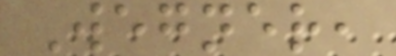Wegner,
